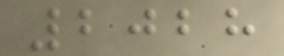2028
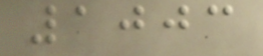1003
